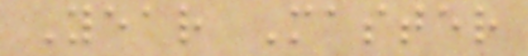Year Master
